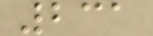231
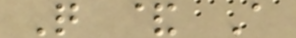Q & A
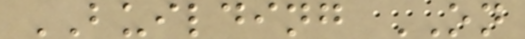BUILDING ON
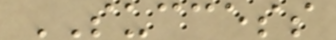SUCCESS
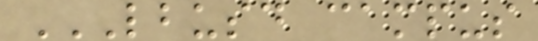LBUSD CAMPUS
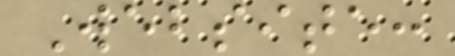Website:
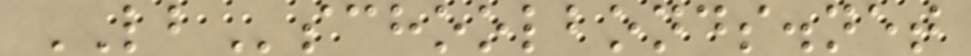LBschoolbonds.net
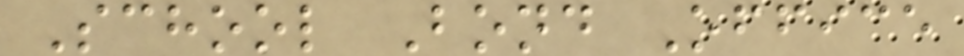School Bond Office
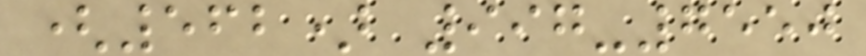(562) 997-7550
